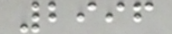2996
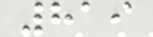819
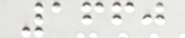1660
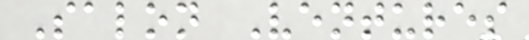Salon Ventures
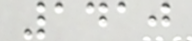1410
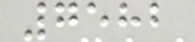7582
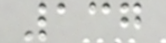137
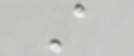A
